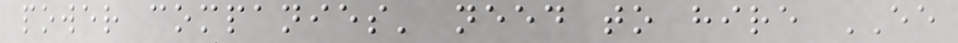power companies' need to hire EE
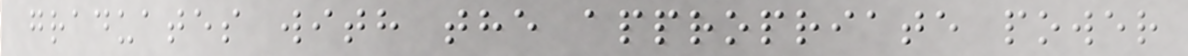graduates with the appropriate power
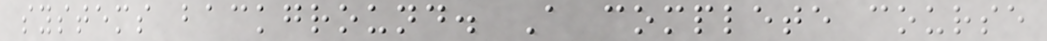systems background. A complete course
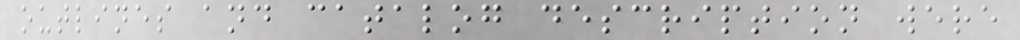outlines and catalog description were
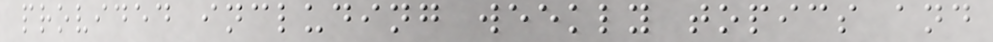provided including weekly topics and
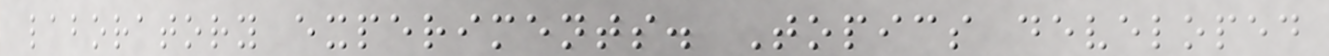laboratory experiments. Topics developed
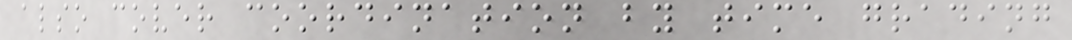also cover coordination by time grading
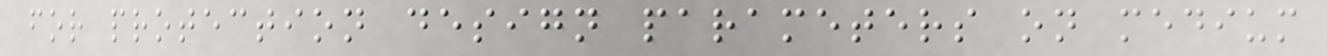for protection design parameters on medium
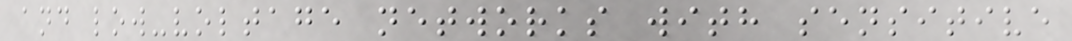and low-voltage networks with sensitive
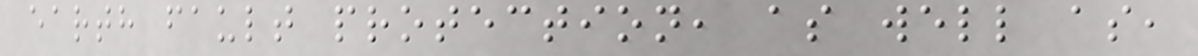earth fault protection, as well as,
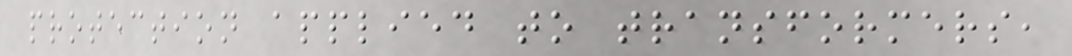protection applied to transformers,
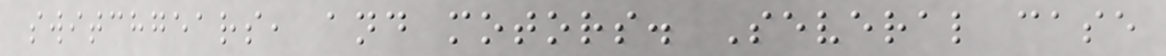switchgears, and motors. Several case
